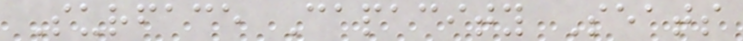Surface Capacity Seats
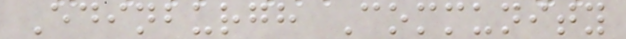Edinburgh Community
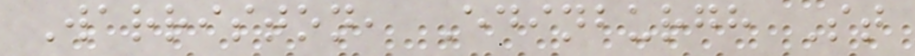Warriston, Edinburgh St
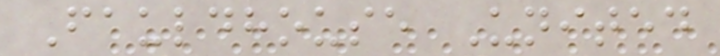Fauldhouse United
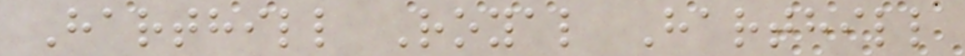Harthill Royal Harthill
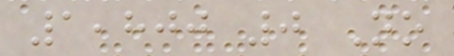1,800 0 No
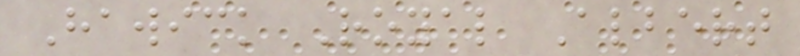Hawick Royal Albert
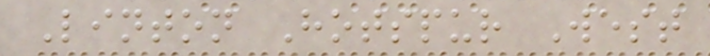Linton Hotspur West
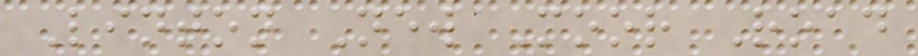Linton New Moor Road
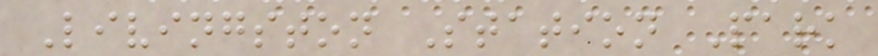Livingston Station Park
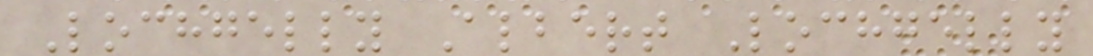Lochgelly Albert Lochgelly
